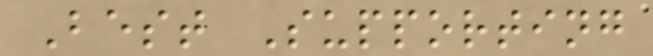Best Supporting
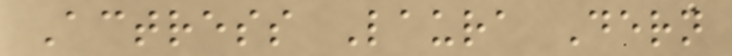Actress Laura Dern
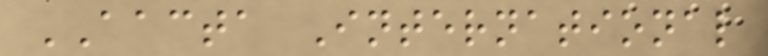AACTA International
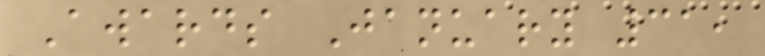Awards January 31,
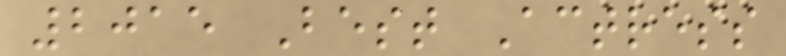2015 Best Actress
